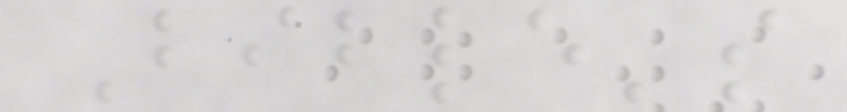Bible's
